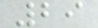29
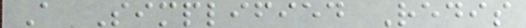A Simplified Redis
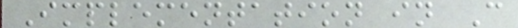Implementation in C
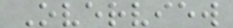Overview
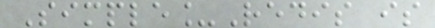Simple_Redis is
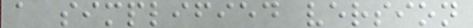a simplified version
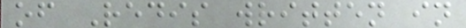of Redis written in
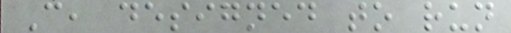C, designed to run
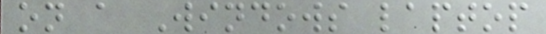on a Windows laptop
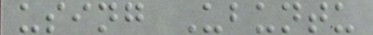using Ubuntu
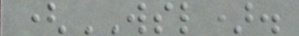(WSL).
